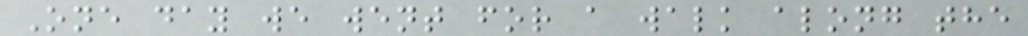One day we went for a walk along the
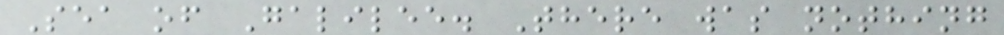Sea of Galilee. There was nothing
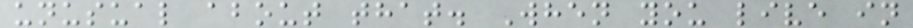unusual about that. When you live in
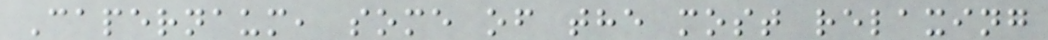Capernaum, some of the most relaxing
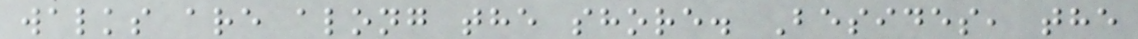walks are along the shore. Besides, the
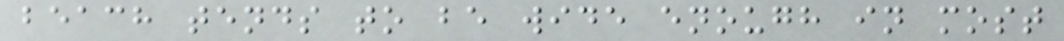beach tends to be wide enough in most
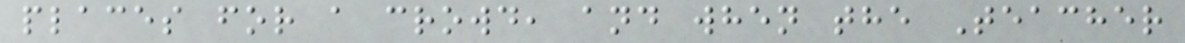places for a crowd, and when the Teacher
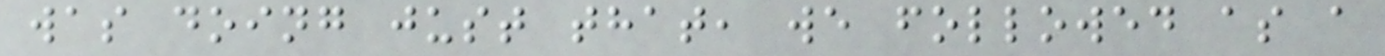was doing just that, we followed as a
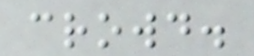crowd.
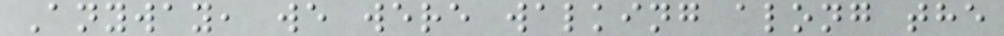Anyway, we were walking along the
